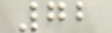72
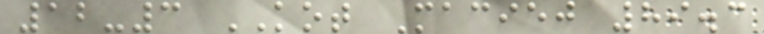12-3 KOT Maciej 89.3
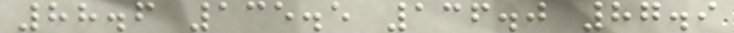88.6 135.5 136.0 87.9
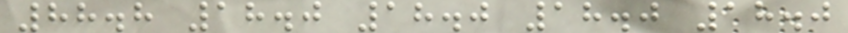88.8 18.0 18.0 18.0 18.0
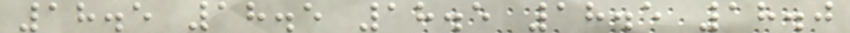18.5 18.5 18.5 18.5 18.0
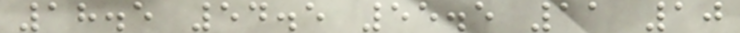18.5 54.5 55.5 11 10
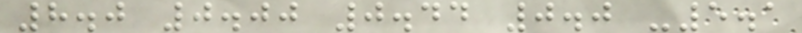8.0 0.00 0.44 0.0 -5.1
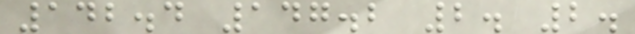142.4 147.2 2. 2.
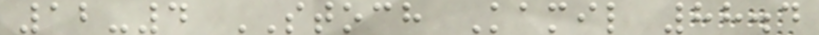12-4 STOCH Kamil 88.4
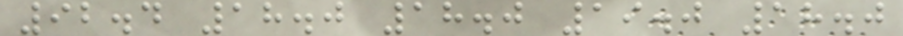92.4 18.0 18.0 19.0 18.0
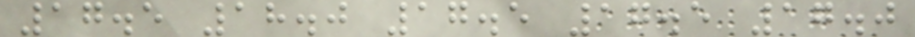17.5 18.0 17.5 17.5 17.0
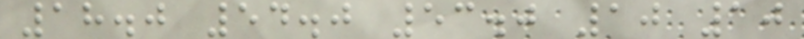18.0 54.0 53.0 10 10
